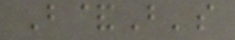B&B's
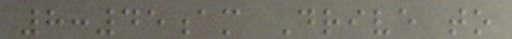8:45am Drive to
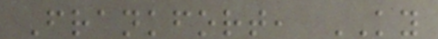Frankfort, KY
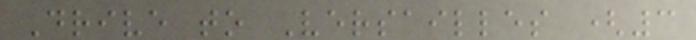Drive to Versailles (3
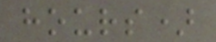hours)
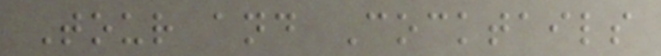Tour and Cocktails
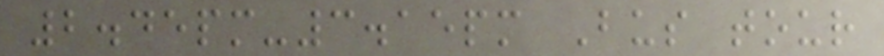2.45pm-3.15pm Bus tour
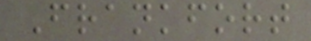Frankfort
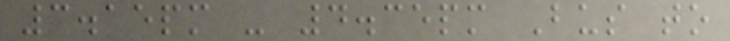3.15pm - 4.35pm Bus to
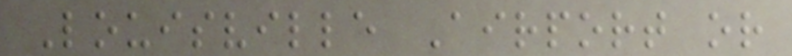Louisville Airport or
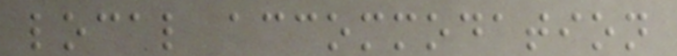local accommodation
